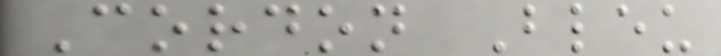Cordon Bleu
